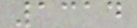1314
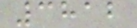3812
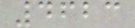4623
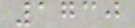1730
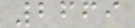2669
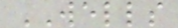WELLS
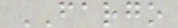FARGO
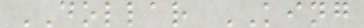DOLLAR KING
